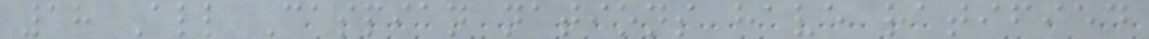18 All Caspian nations have ratified
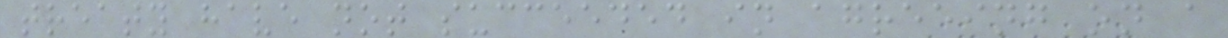treaty have not succeeded in agreeing on a
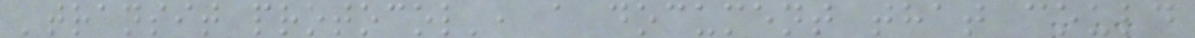'transit protocol', a document that could
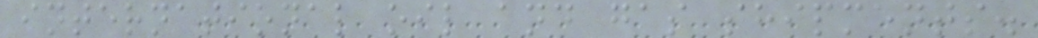international oil and gas shipments.
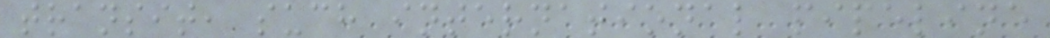transit, such international pipeline
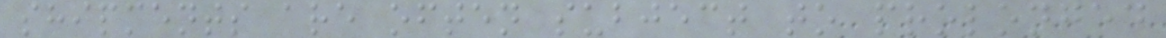shipments are often subject to prolonged
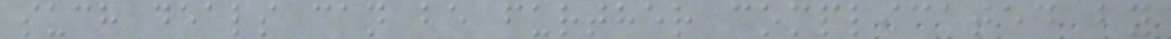such deals can be further complicated by
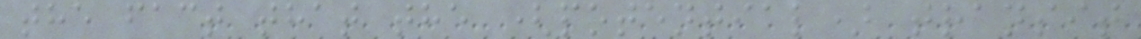the fact that the (potential) transit
